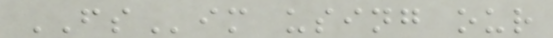FSim using our
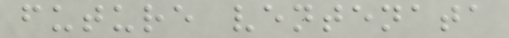future ventenata
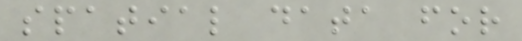spatial data for
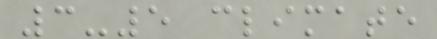3-5 climate
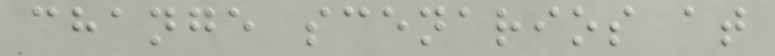change scenarios at
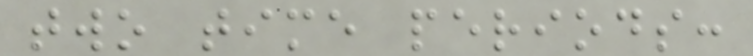two time periods:
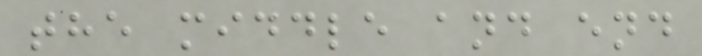the middle and end
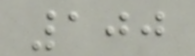100
